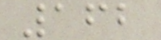162
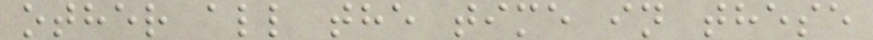other all the time in these
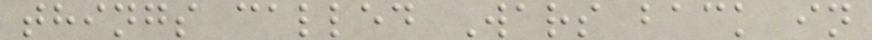things called Wars back in
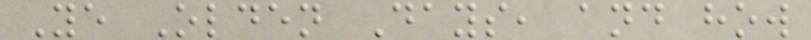Ye Olden Days, and how
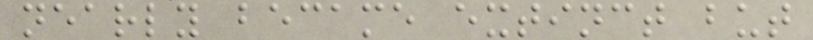nearly became extinct but
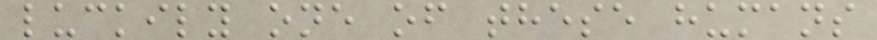luckily one of these humans
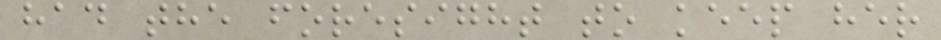had the foresight to keep her
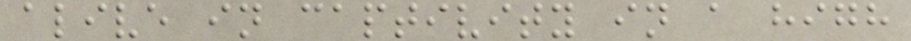alive in captivity in a high
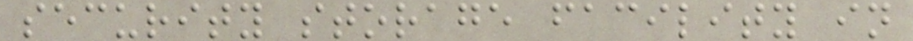security storage facility in
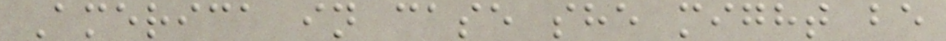America in case she might be
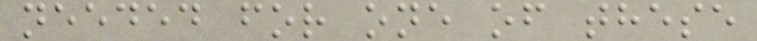needed for one of these
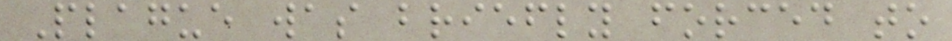Plague was briefly forced to
